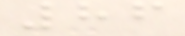86
